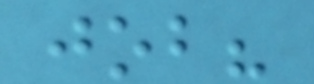job?
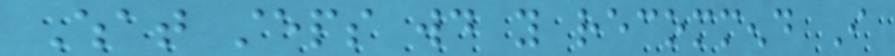What steps would you recommend I
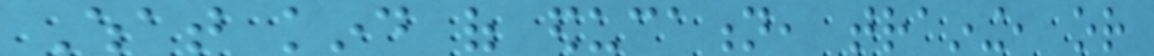What kind of education, training, or
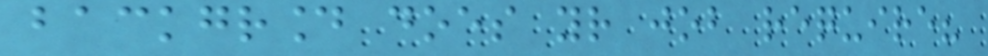background does your job require?
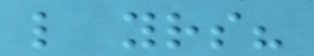like yours?
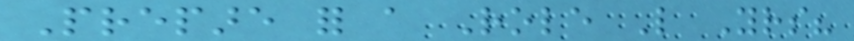Prepare for a Role Like Yours?
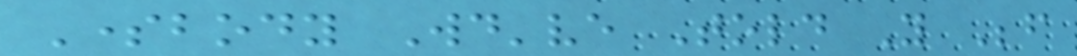Somebody Would've Told You Before
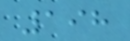198
